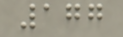177
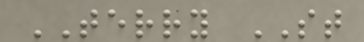TERRY ST
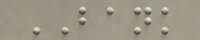BANK
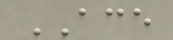ACE
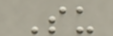Su
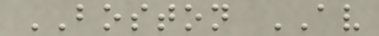BOSTON AV
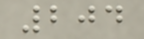204
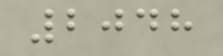2048
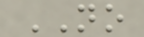NO
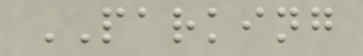PARKING
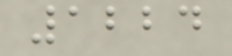1224
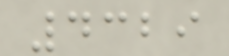4329
